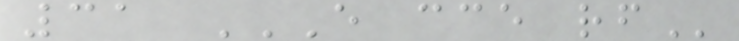31 E CCE RF
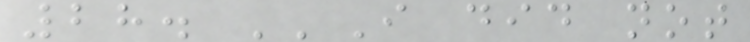28. ''I did not
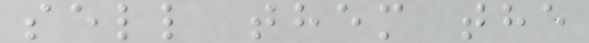sell them the
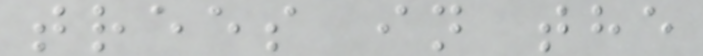trees in the
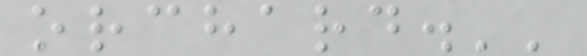orchard.''
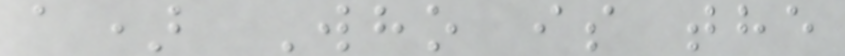a) Who is the
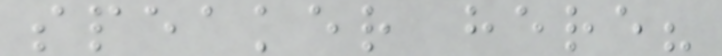speaker here?
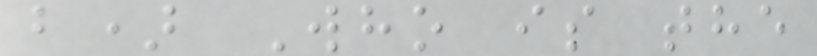b) Who is the
